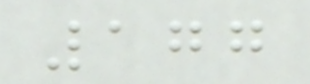177
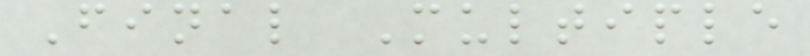Final Multiple
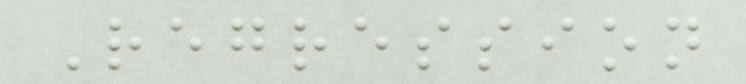Regression
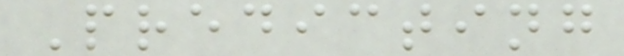Predicting
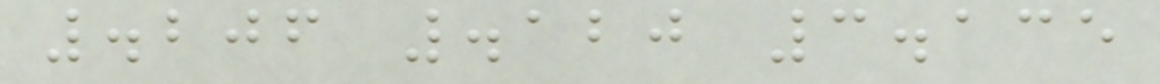.206 .120 3.135
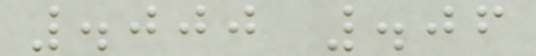.000 .06
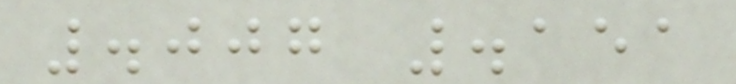.007 .151
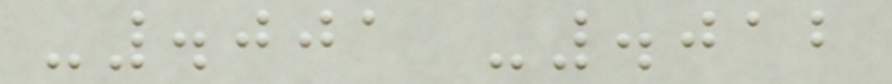-.001 -.012
